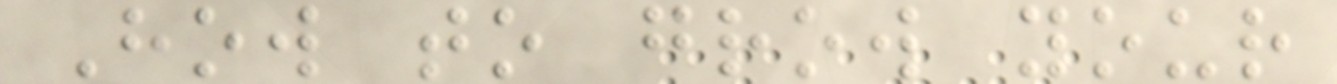How to grow your
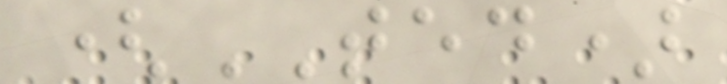(TED)
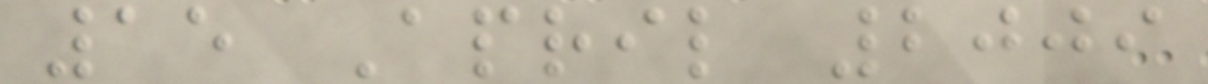15 April 2009
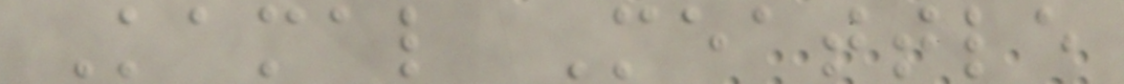Kamal Meattle
